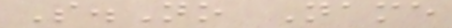S.No Name
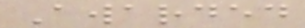Awarded
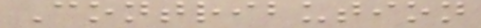Contribution
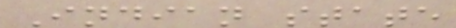Indian state
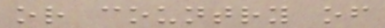or country of
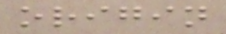origin
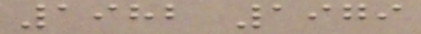1982 1979
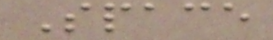Space
